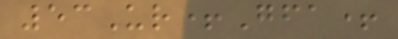53Ur+Gfa+
